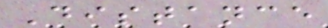Distance
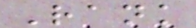Rank
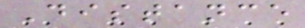Distance
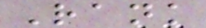Rank
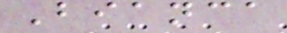Bianca
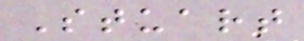Stuart
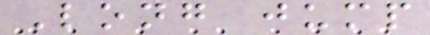Long jump
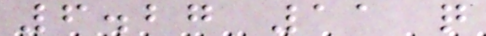6.27 11 q
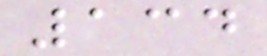134
